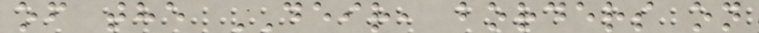of the DEIR, borders on
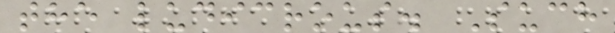the ludicrous. Such
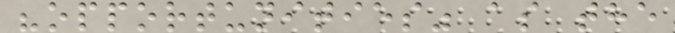"opportunities" as the
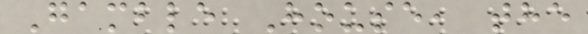Gamble House, the
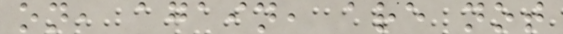on, again, are not
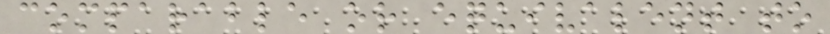comparable or equivalent to
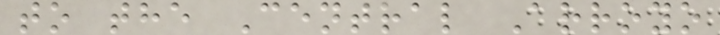to the Central Arroyo
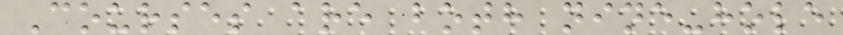Courses are both nine-hole
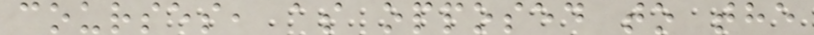courses, as opposed to the
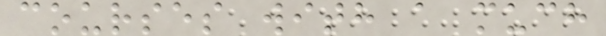courses with a much
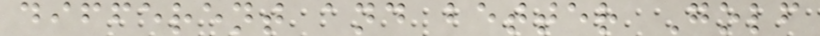different and better Golf
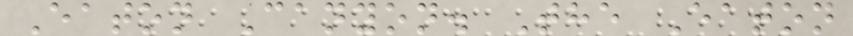Eaton Canyon. The Eaton
